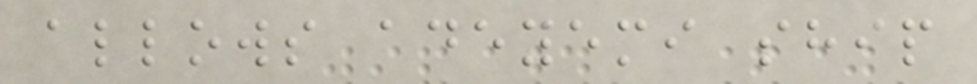allows adeyemi ship
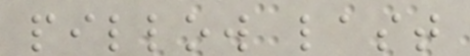pillow last
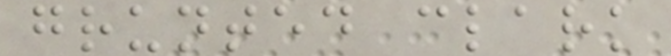grunted clark
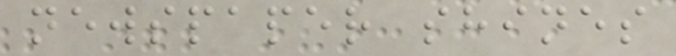newspaper shines
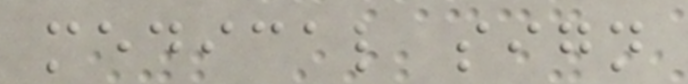medical sign
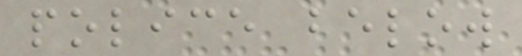police below
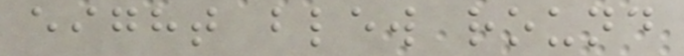eight blew round
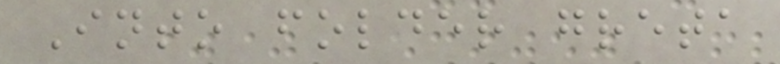Into folder greta
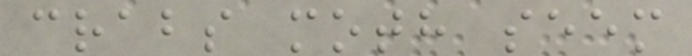crabs moth seem
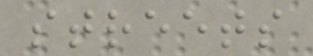streets
